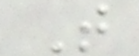T
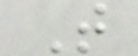T
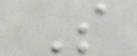S
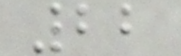22
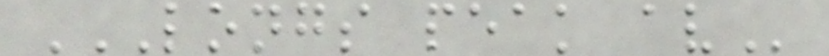LONGS PEAK AV
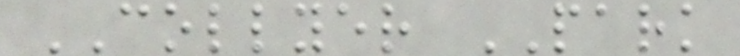COLLYER PARK
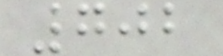702
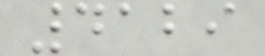4129
